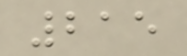215
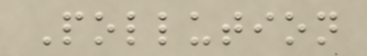Pollution
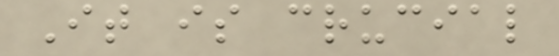It is crucial
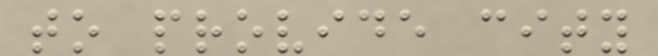to provide city
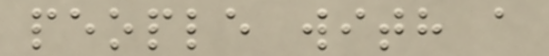people with a
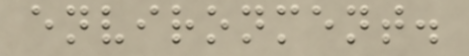environment.
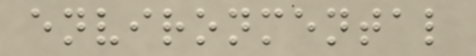environmental
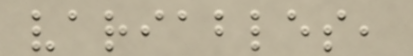variables,
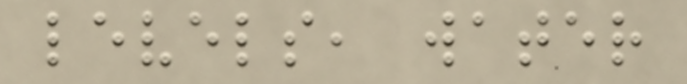levels, water
